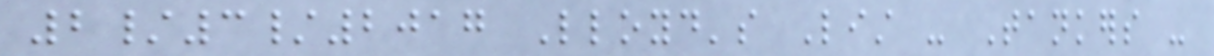2/3/2017 Lloyd's List - Tankers -
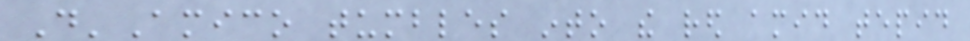D'Amico tumbles into the red amid tepid
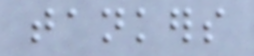tankers
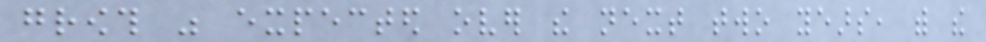growth was expected over the next two years, with the
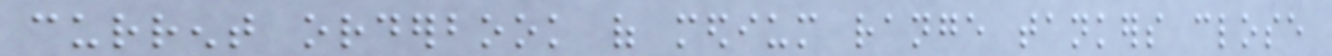current orderbook of medium range tankers close
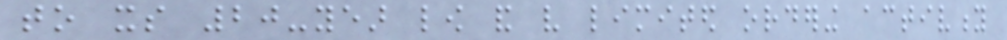to its 20-year low and very limited ordering activity
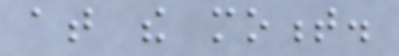at the moment.
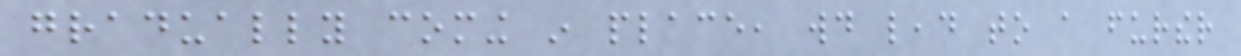gradually coming in place, would lead to a further
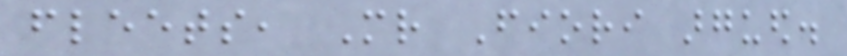fleets, Mr Fiori argued.
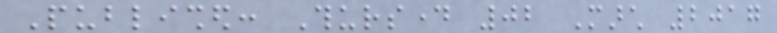Published: Thursday 02 March 2017
